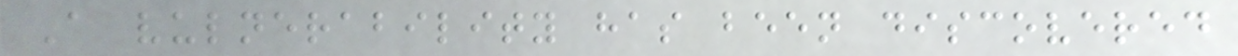A vulnerability has been discovered
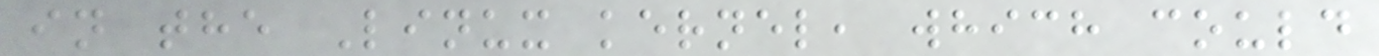in the Linux kernel, which could
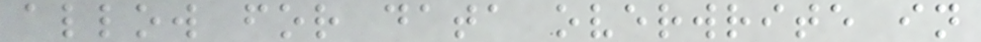allow for data overwrite in
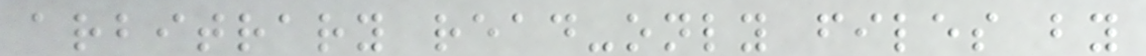arbitrary read-only files by
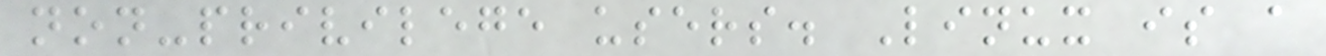non-privilege users. Linux is a
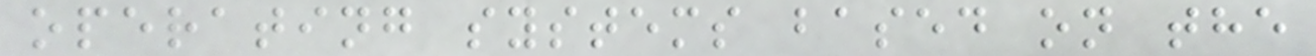operating systems based on the
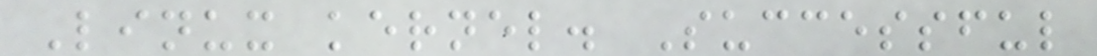Linux kernel. Successful
